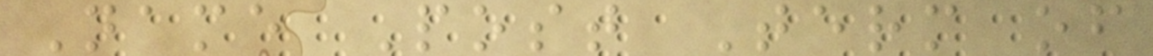Name Post Term of
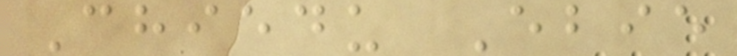Chiedu Ebie
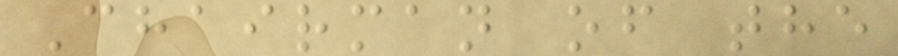Chairman of the
